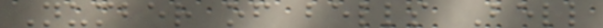Number of bells Bell
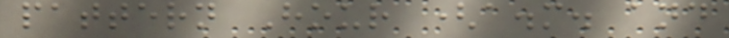pattern Hour (a.m. and
